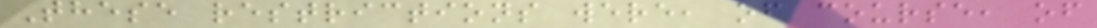These restrictions were, of course, of
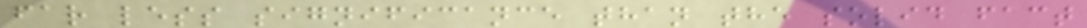far less significance than the solid fact
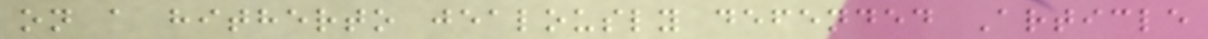on a hitherto jealously defended Article
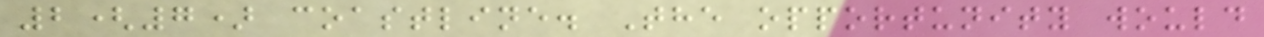2(7) coastline. The opportunity would
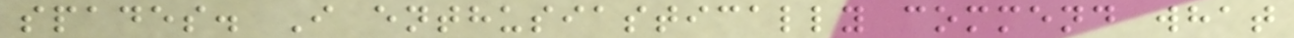spades. I enthusiastically commend what
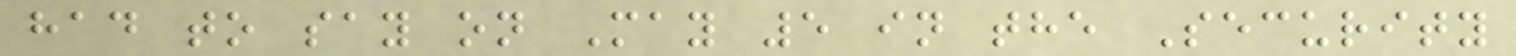had to say on May 5 in the Security
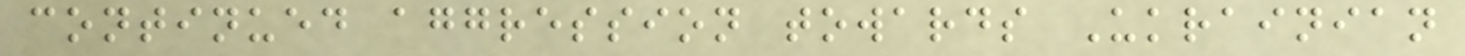continued aggression towards Ukrainian
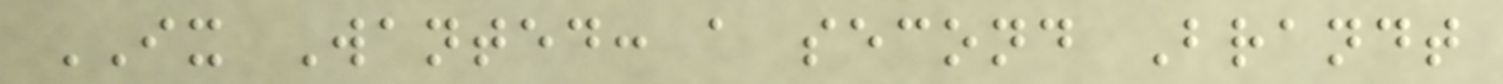IX Wanted: a second Brandt
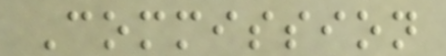Commission
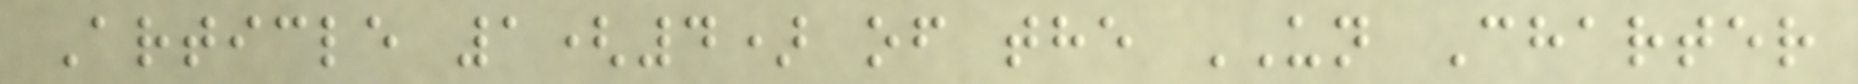Article 1(4) of the UN Charter
